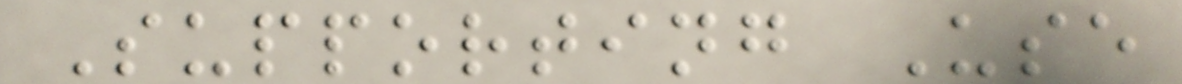Supporting Use
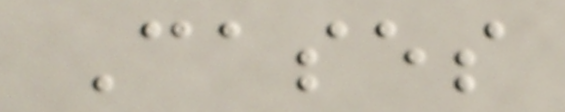Cases
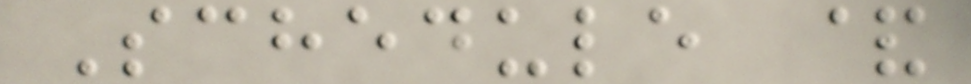Schedule &
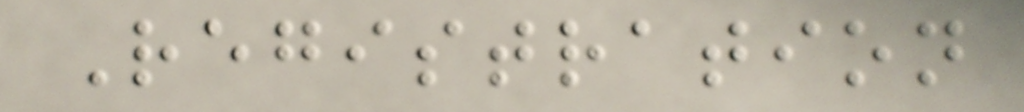Registration
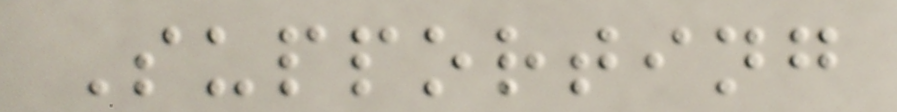Supporting
